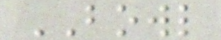BOWL
